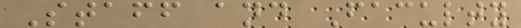Staff and Faculty
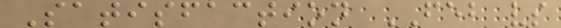Satisfaction FEB vs
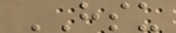HSU
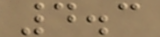4.3
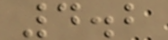4.2
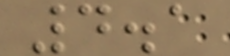4.1
